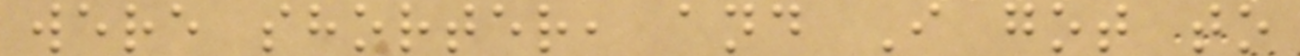were shorter, and I got to
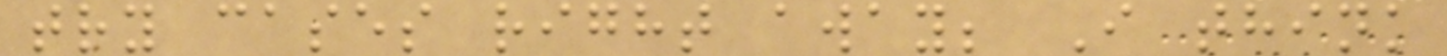try cases right away; I think
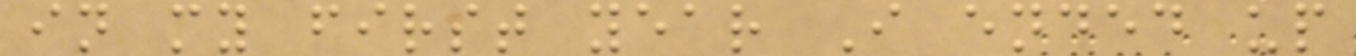in my first year I ended up
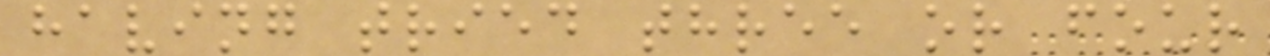having tried three or four
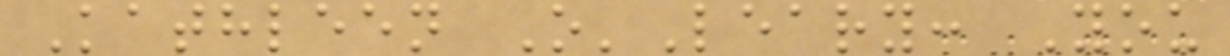Kathleen O'Leary: You
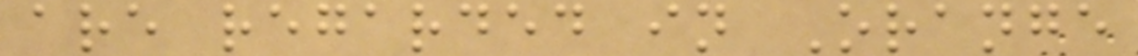are regarded in Orange
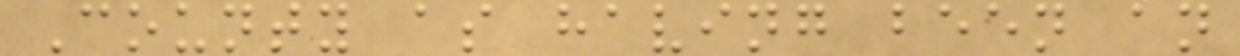County as having been an
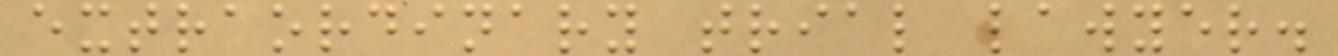extraordinary trial lawyer.
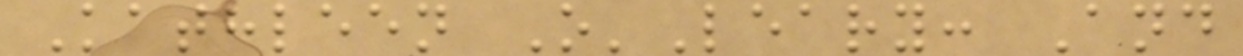Kathleen O'Leary: And
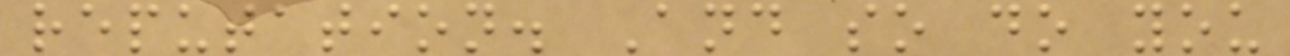reputation. And so do you
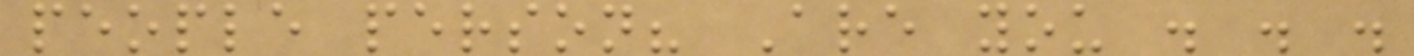people person? Are you . . .
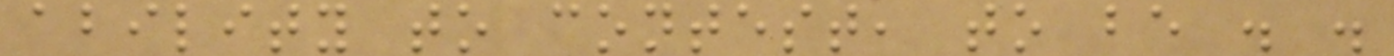ability to contest, to be . .
